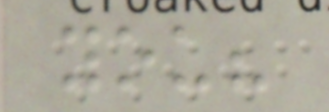you?
